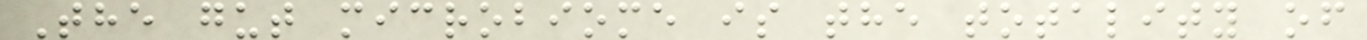The gut microbiome is the totality of
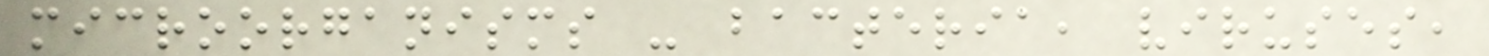microorganisms - bacteria, viruses,
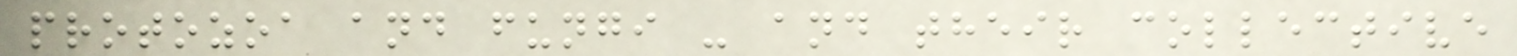protozoa and fungi - and their collective
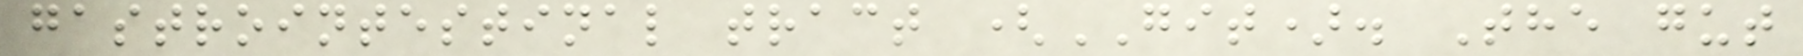gastrointestinal tract (GIT). The gut
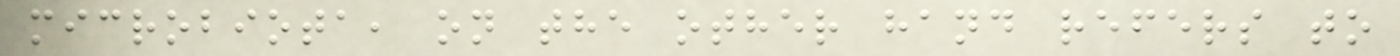microbiota, on the other hand refers to
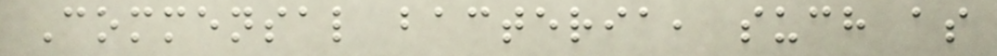Commensal bacteria, such as
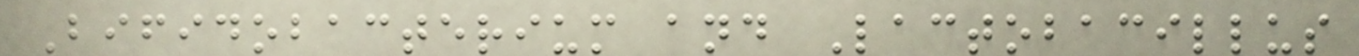Bifidobacterium and Lactobacillus
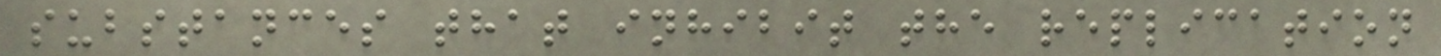substances that inhibit the replication
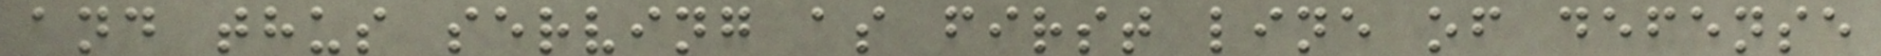and thus serving as first line of defense
